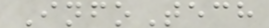InfoTech
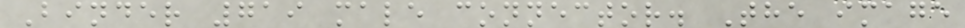Binder 719 male connector. The image
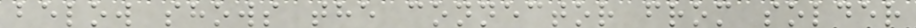below shows the connector from solder
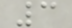3
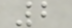2
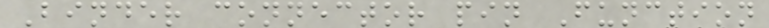Binder connector pin Function
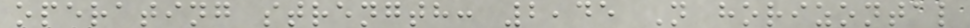operating strength: 2,45 N horizontal
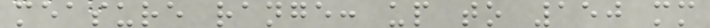measure range: up to 150 mm
